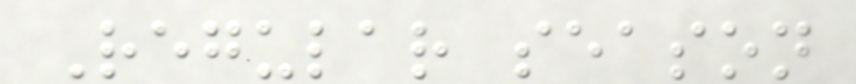Regular season
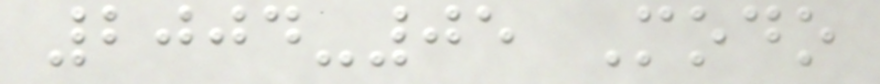2004-05 Modo
